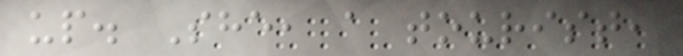up. She, a tourist,
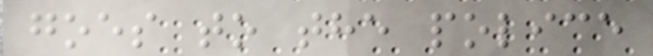goes to the police
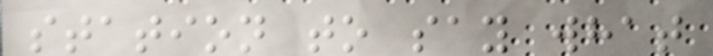station to say what
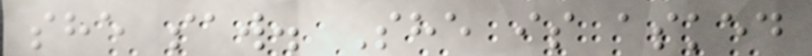she saw. She is asked
